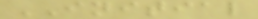INITIAL
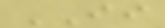II
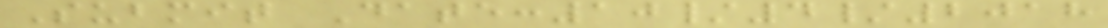Submit Date:10/4/2018
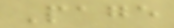Page
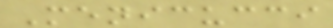Menicucci
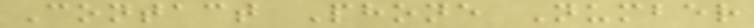Contact Phone Number
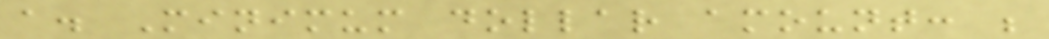a. Minimum dollar amount: ;
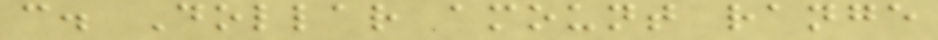c. Dollar amount range
